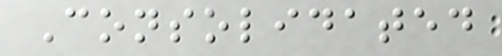Consolidated
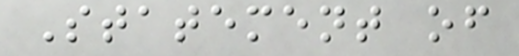Statement of
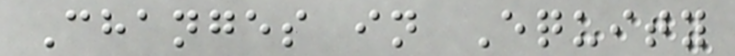Changes in Equity
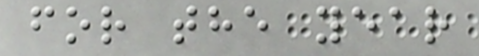for the year
